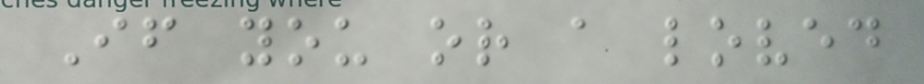If you or a loved
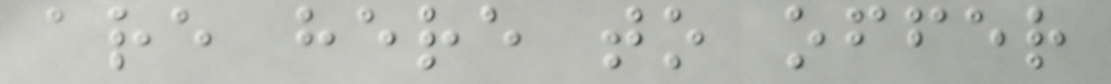are here to offer
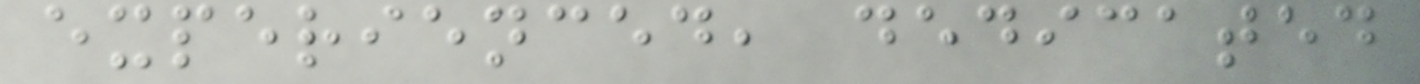experienced, dedicated
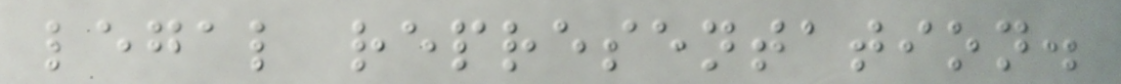legal representation.
